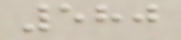580
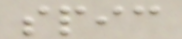spic
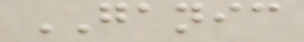GANIC
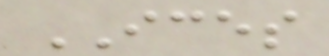ICES
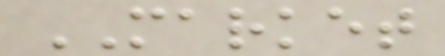MARKET
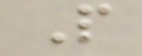P
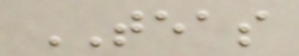TEAS
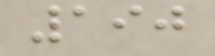190
